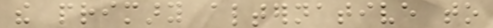the primary alternative to
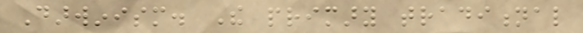Darwinism. The primary traditional
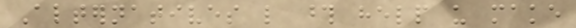Alternatives like those help us make
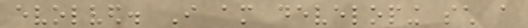evolved. I am developing such a
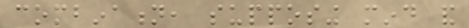combination, supposing mind and
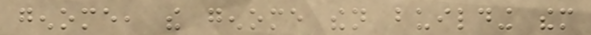genome, the genome then building them
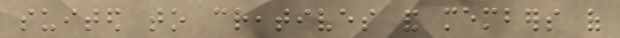suited to creatives and members of
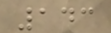143
